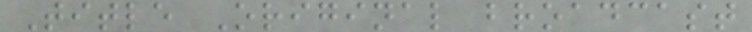Title Original broadcast
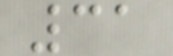31
